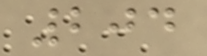204
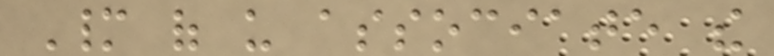Many of us associate the
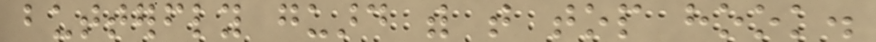butterfly guard with that top hook.
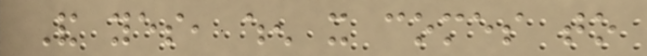And yes, when it comes to
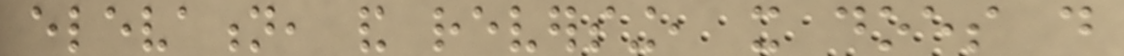elevation, and reversing, it does do
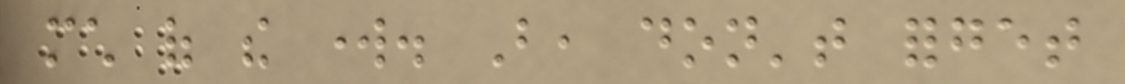much of the work. But, don't forget
